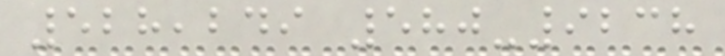528,249 580-9238
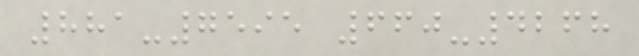881-7595 660-4268
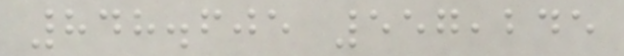848.605 557,245
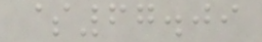$67.09
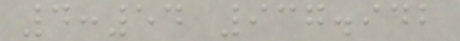4:54 937.942
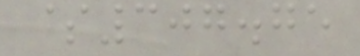$307.75
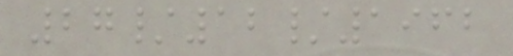27/12/1962
